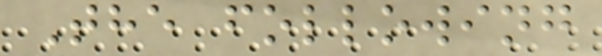The following
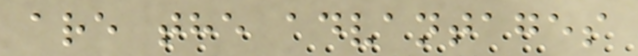are the advantages
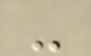-
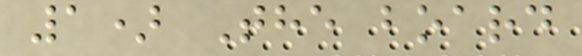1) The board
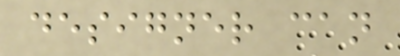designer can
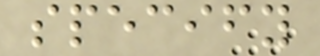specify
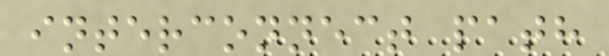interconnect path
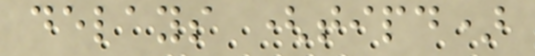delays (tipd)
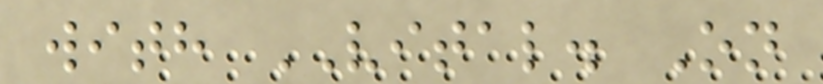with VITAL. On
